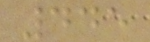445
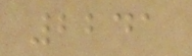2241
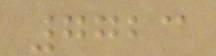7723
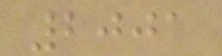2001
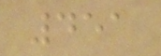451
